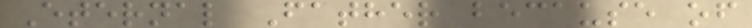Eternal Father because of
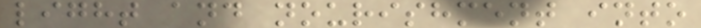light and nourishment into
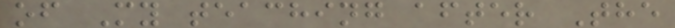of My teaching after The
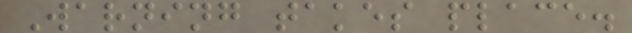Warning takes place.
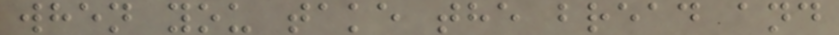when you take the bread and
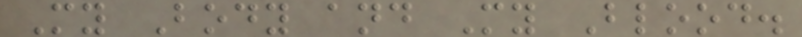My Body and My Blood.
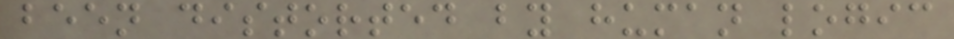been distorted by human logic
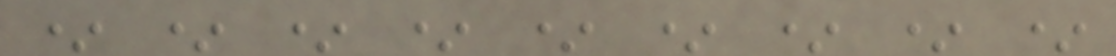* * * * * * * * *
